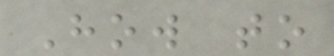How to
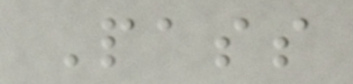Pass
